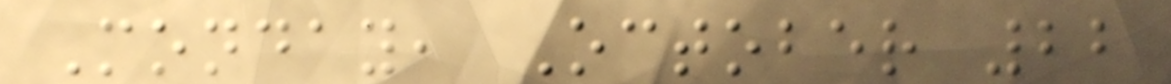Monday, October 22
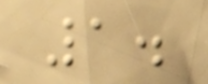1.
